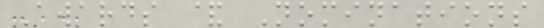Awards & Nominations
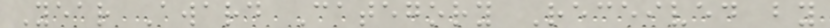Year Award Category Received by
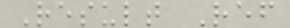Result Ref
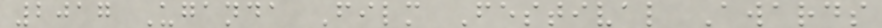2017 Uganda Film Festival Awards
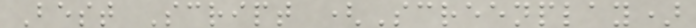Best Script (Screenplay)
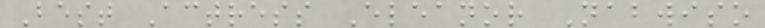Best Actress Eleanor Nabwiso
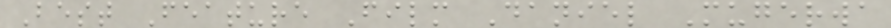Best Feature Film Daniel Mugerwa
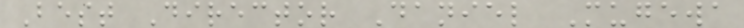Best Director Daniel Mugewa
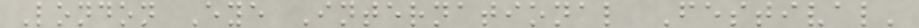London Eye International Festival'
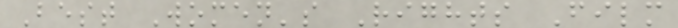Best Women's Rights Film
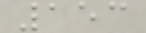153
